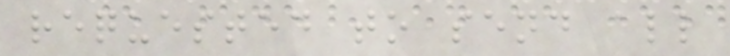requested to send all
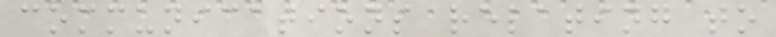communications relating to
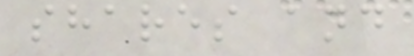shares and
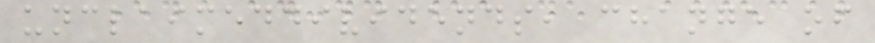unclaimeddividends, change of
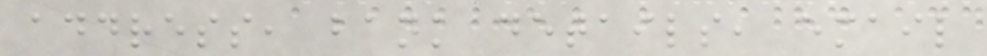address, bank details, email
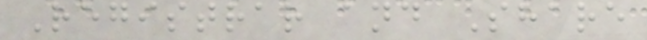Registrar and Share
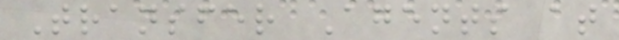Transfer Agents at
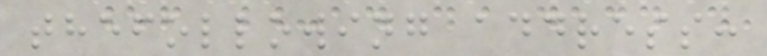thefollowing address:
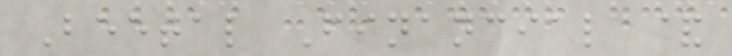Beetal Financial &
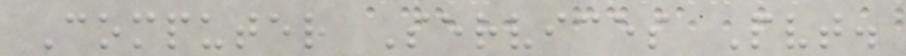Computer Services Pvt.
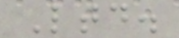Ltd.
